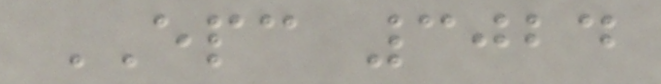EPC 3024
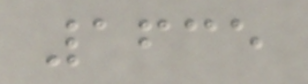1635
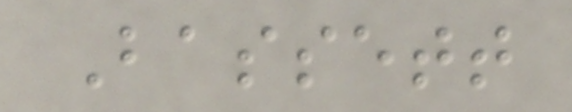Bassett
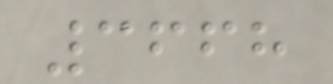3668
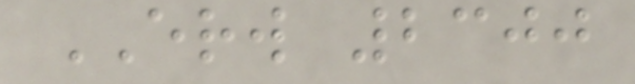ERW 2300
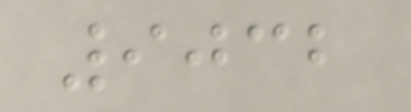9032
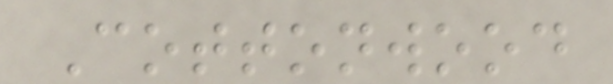Cottonwood
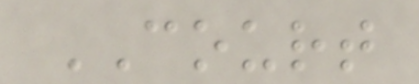COURT
